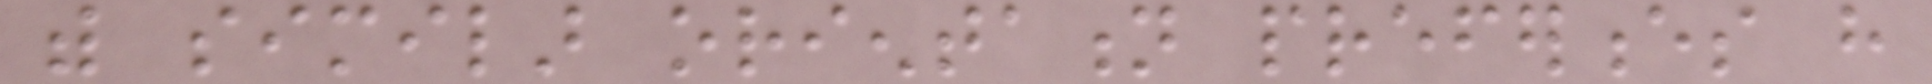with similar orientation preferences have
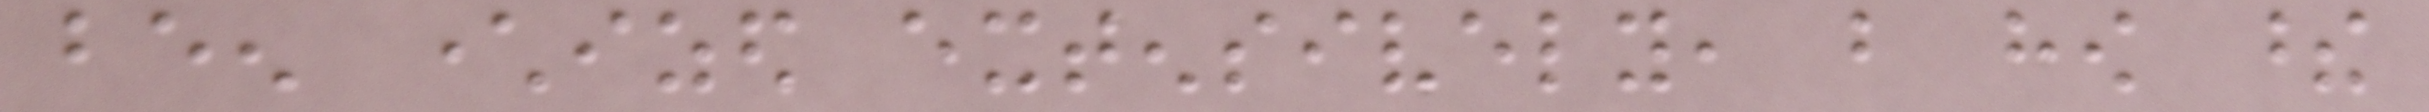been characterized extensively, but how these
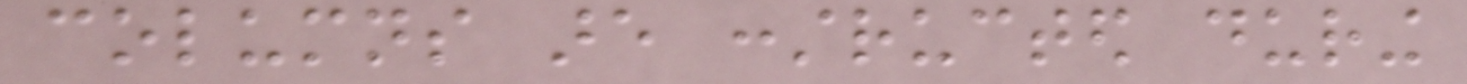columns are constructed during
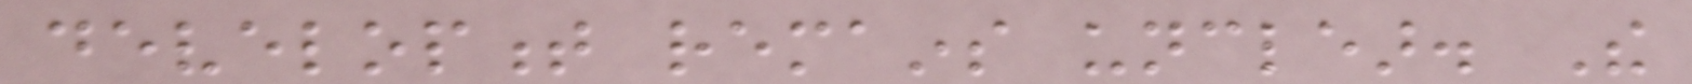development remains unclear. The
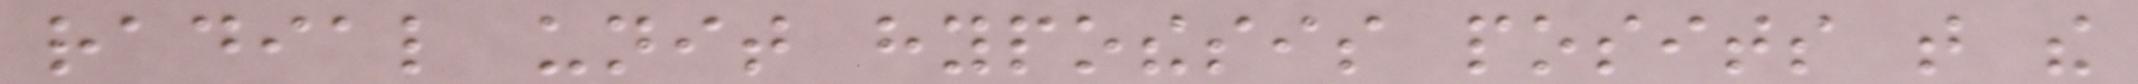radial unit hypothesis posits that the
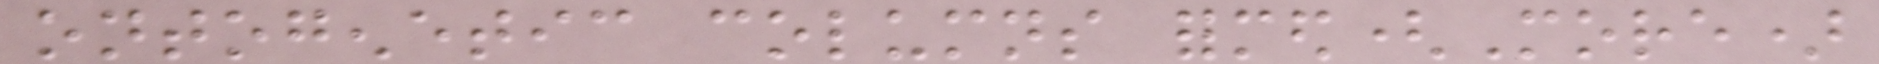ontogenetic columns formed(More)
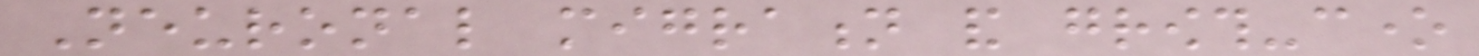Neuronal migration and growth-cone
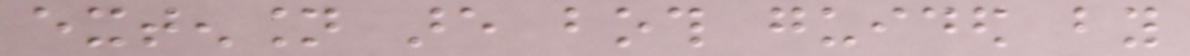extension are both guided by
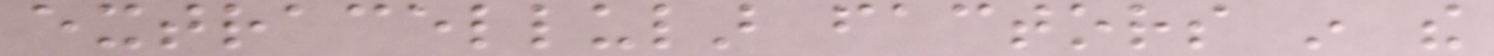extracellular factors in the
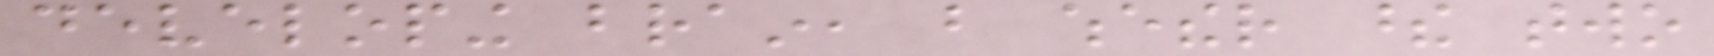developing brain, but whether these two
